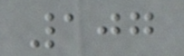107
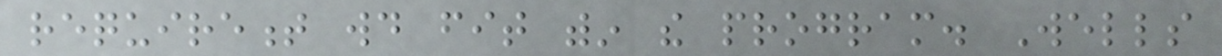requirement would fit within the program. Wells
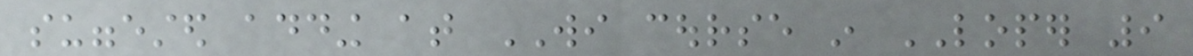suggested adding at WI course in LOPER 9
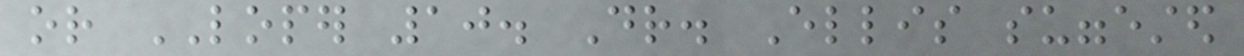or LOPER 10. Dr. Ellis suggested
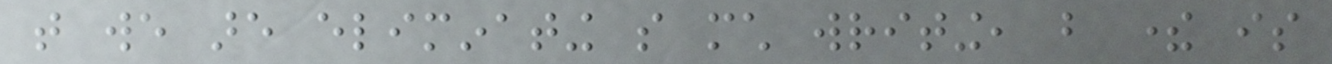that we are eliminating so much writing, but there is
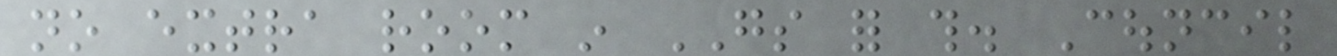no extra room in GS for this. Council
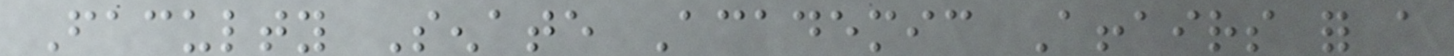Faculty Senate Academic Affairs for a
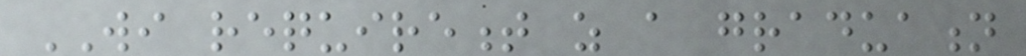WI requirement as a graduation
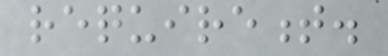requirement.
